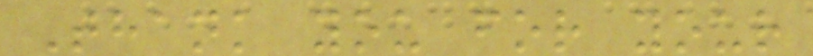Thank you for your
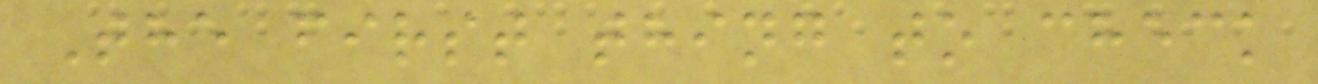The first thing to check
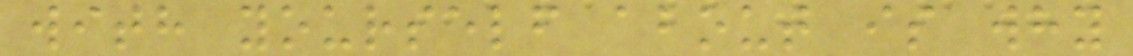with yourself about is why
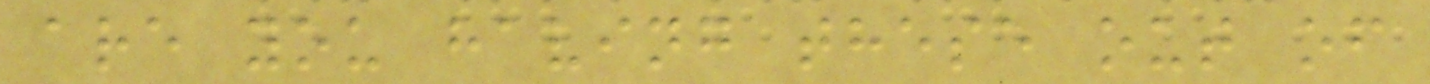are you having these out of
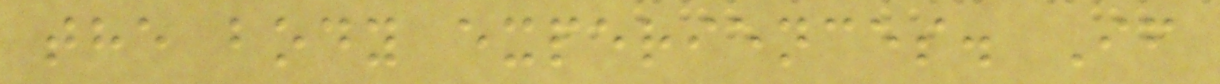the body experiences. If
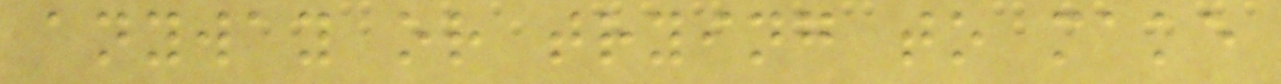anyway or trying to make
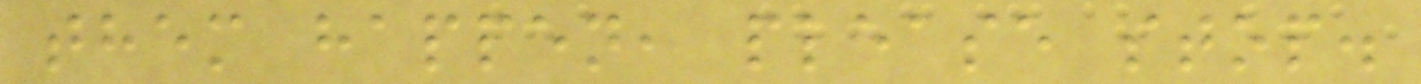them happen, please stop.
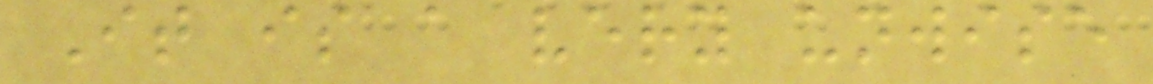It is a very unwise
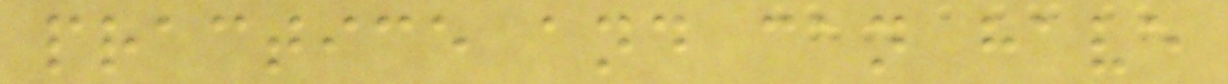practice and can have
